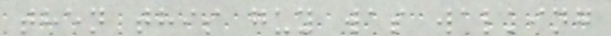then this guy was walking
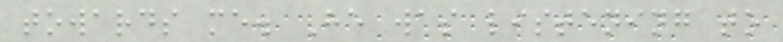towards me. He was listening to
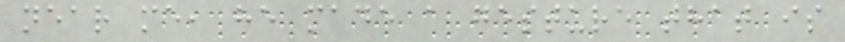near me, he made a gesture that is
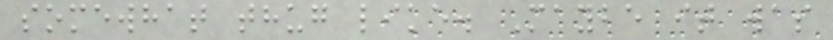somewhat thug like. Maybe it was
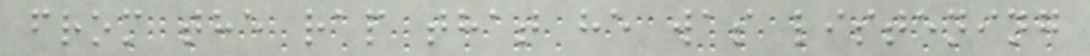from the rap that he was listening
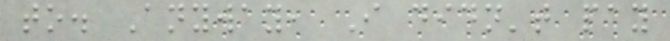to. Anyway, I didn't pay
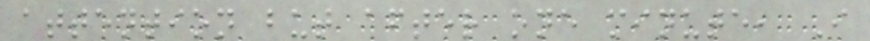attention but after one minute, I
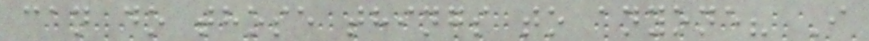can do those things to anyone? I
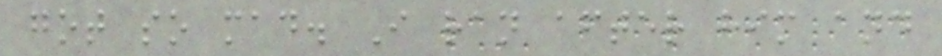got so mad. I ran after him and
